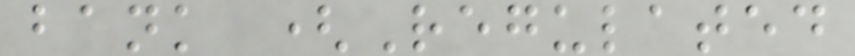bank (Regulated
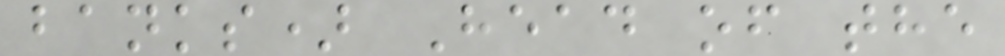banks) Head of the
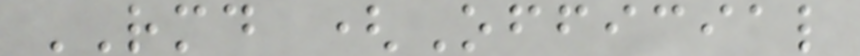RMD (Official
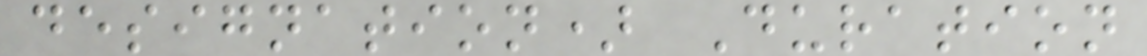designation) Duration
